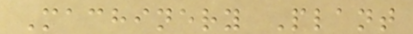Machinery Plant
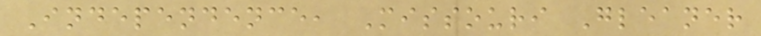Independence, Missouri Gleaner
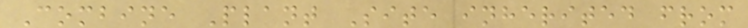Combine Plant Site inherited from
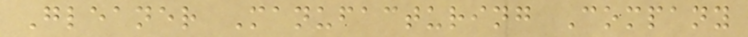Gleaner Manufacturing Company
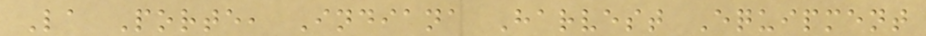La Porte, Indiana Harvest Equipment
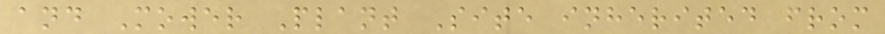and Mower Plant Site inherited from
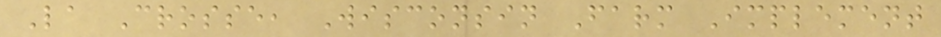La Crosse, Wisconsin Farm Implement
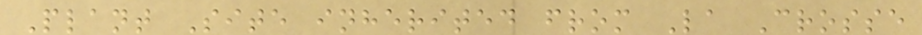Plant Site inherited from La Crosse
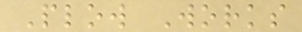Plow Works
